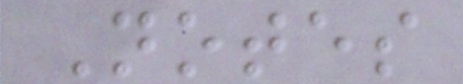Notes
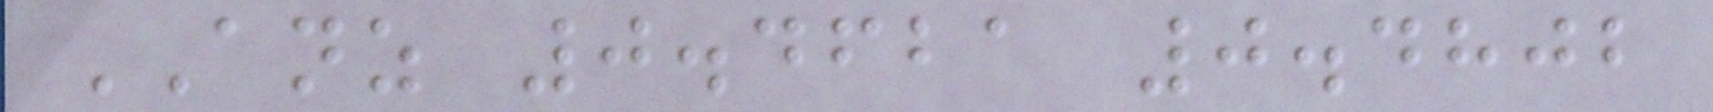ANZ 0.4621 0.4802
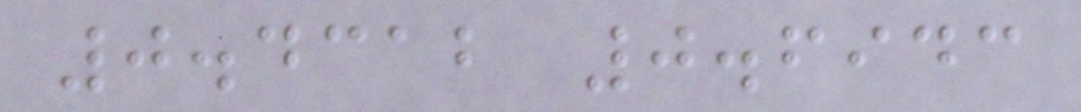0.4312 0.6943
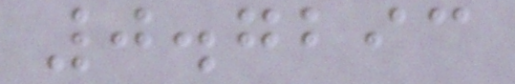0.7293
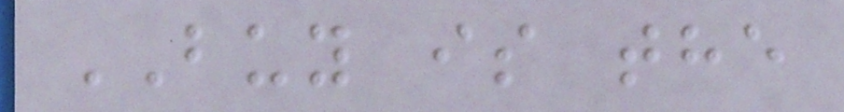BUY is the
